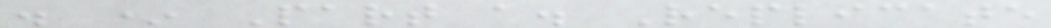. * Part a. Replicate
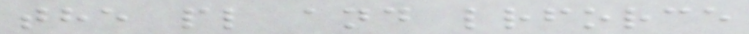the pl and lrforce
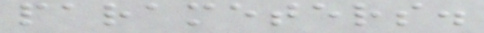parameters.
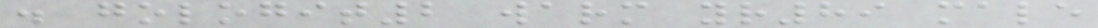. gologit2 warm yr89 male
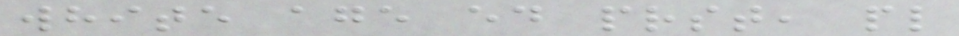white age ed prst, pl
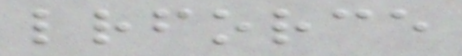lrforce
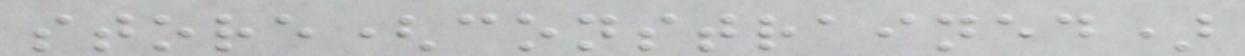store(constrained)
